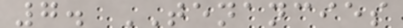7. TENANCIES
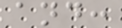and:
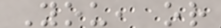You, or
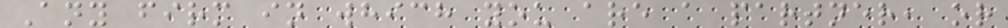Any firm in which you are a partner, or
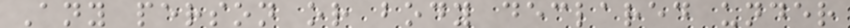Any person or body declared under
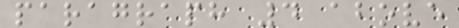paragraph 4 above
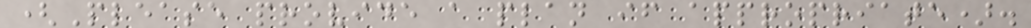(Please provide a plan if appropriate).
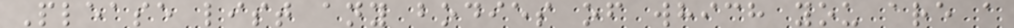Please list any bodies of which you are a
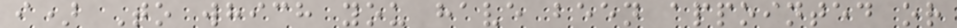i) To which you have been appointed or
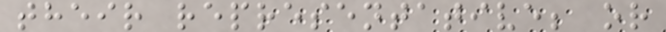their representative; or
